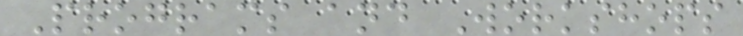Programs and Workshops
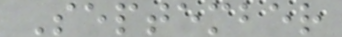September
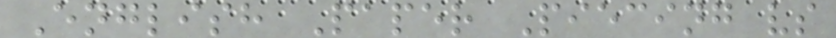English Paper Piecing vs
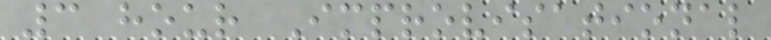3 hour Improvisational
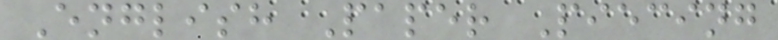English Paper Piecing
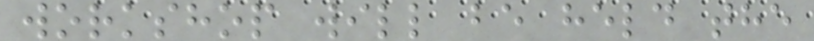workshop will be held the
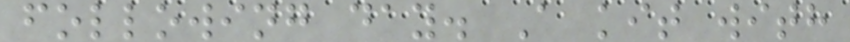following day. A kit with
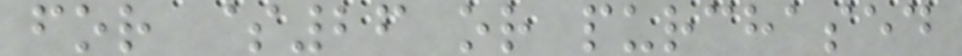for $26 or purchased
